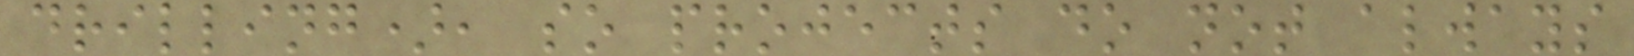drilling), so projects do not always
